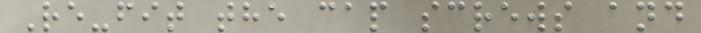Re-fit the cap screws and
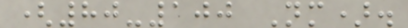(80-100 Nm).
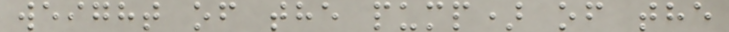weight of the pump) of the
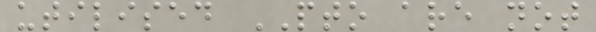utilised PTO are not
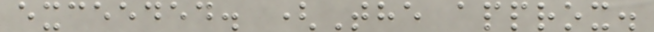exceeded. (The approx.
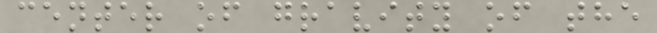center of gravity of the
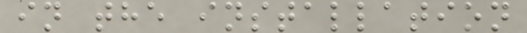in the installation
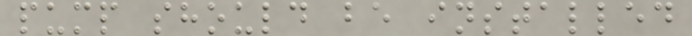pump should be installed
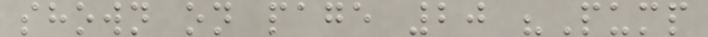shown on page 20 "Pump
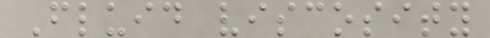Fluid viscosity
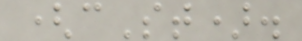(cSt).
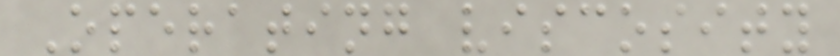Operating viscosity
